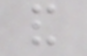and
